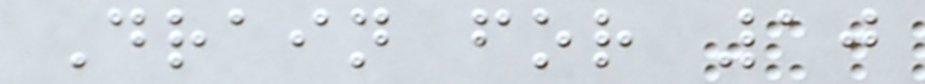Drain for 10
